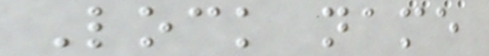Lock name
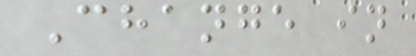Change in
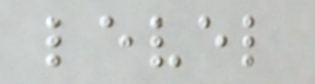level
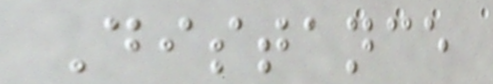Distance
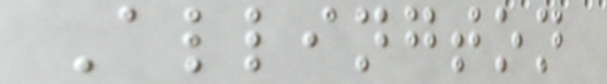Allington
